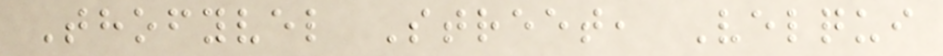Thofyvel Street, Velqui
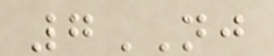7NJ
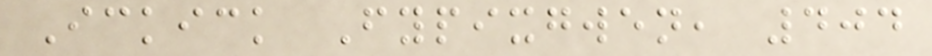Ickick Fypixgwen, 404
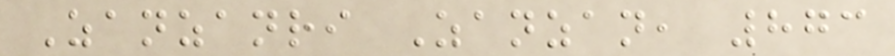Zanzanri Zanzan, 873
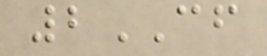2CF
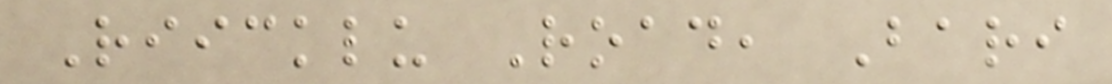Riicklu Road, Bari
